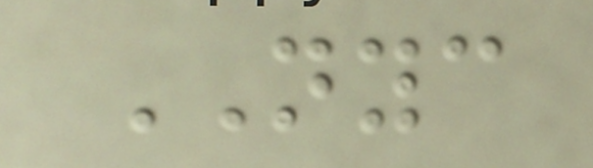NYC
